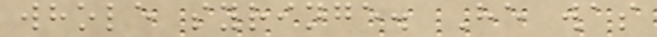whole syringe. He was
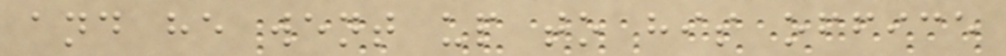and he went up to his office
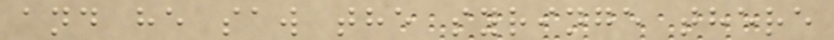and he saw the syringe there
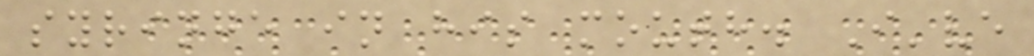syringe in his mouth. I've
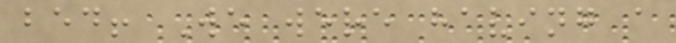bed! We were having a
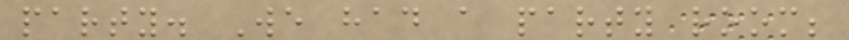party. We had a party room;
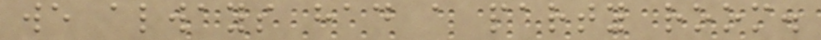we always had a party room.
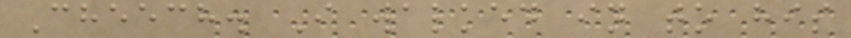Cheech. I walked in to his
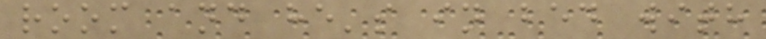room and he's in bed with
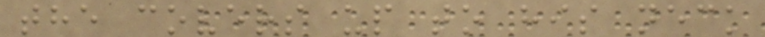the covers up to his neck
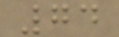74
